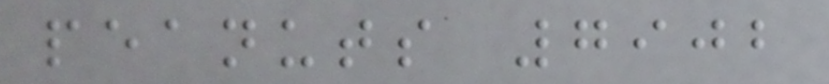peanuts 7902
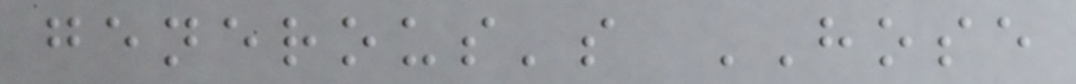generous's HOSE
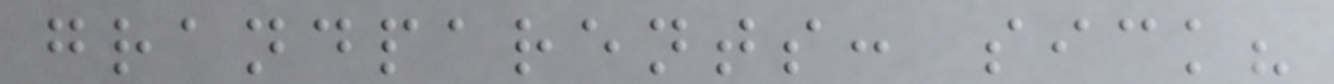grandparents: sick?
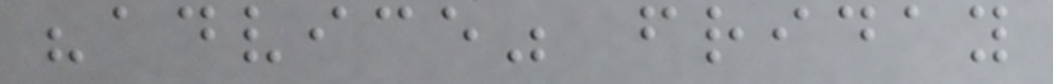"advice" friday
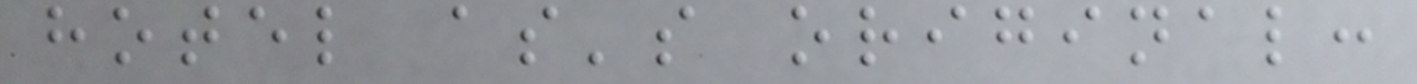hotel as's original:
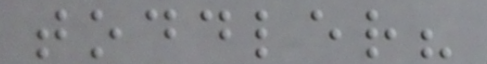toddler?
